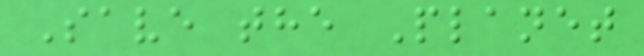Save the Planet
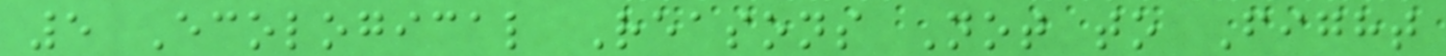5 Ecological Reasons Not to Fight
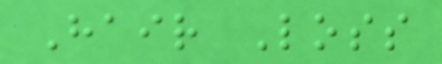Hair Loss
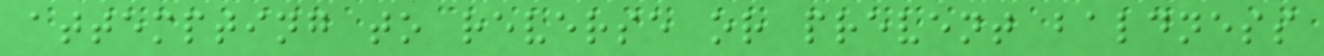attempting to reverse or prevent baldness
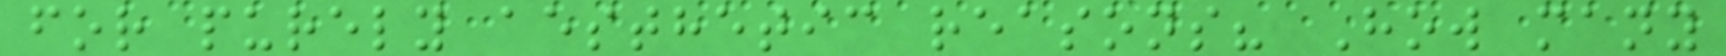for purely aesthetic reasons? How many
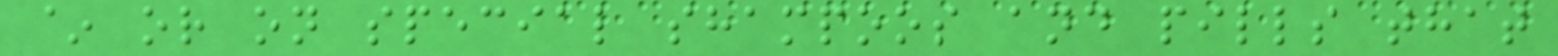~ or on special shampoos and pills that
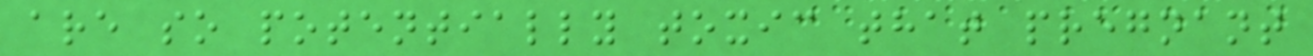are so potentially toxic that pregnant
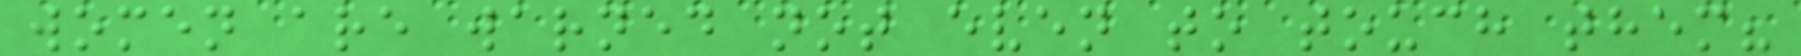women are warned not even to touch them?
